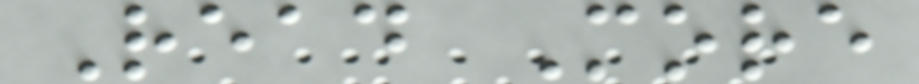Read More
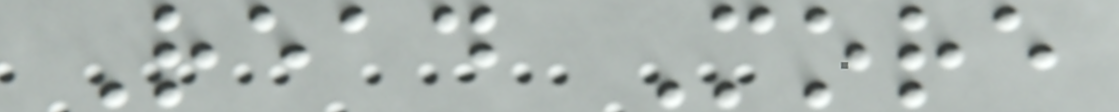Read More
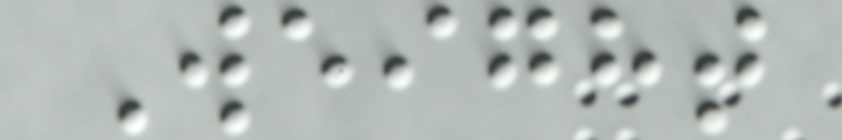Weight
